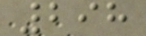298
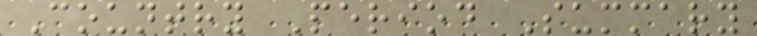Country Period Summary
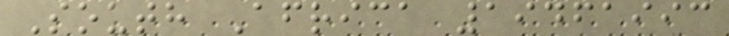South Africa 19461993
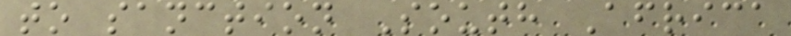to sanction South Africa
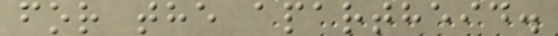for the apartheid.
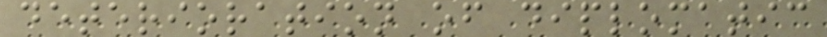deterioration of diplomatic
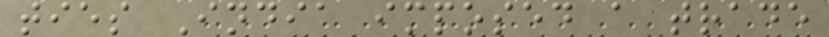ties India imposed a trade
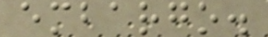embargo.
